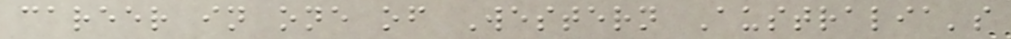career in one of Western Australia's
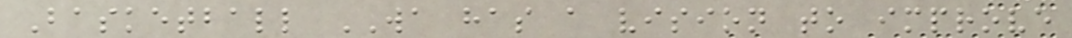Basketball WA has a vision to improve
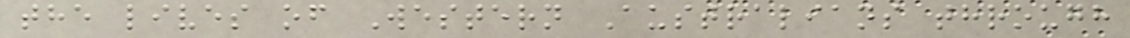the lives of Western Australians through
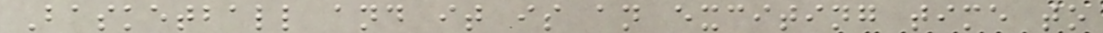Basketball and it is an exciting time to
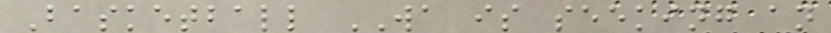Basketball WA is seeking an
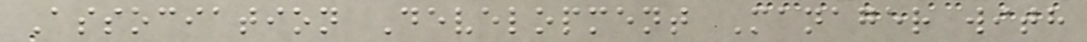Association Development Manager with
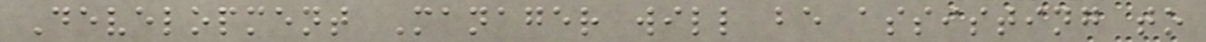Development Manager will be assisting to
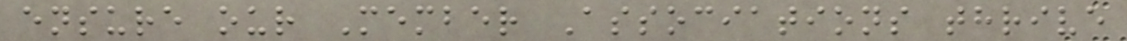ensure our Member Associations thrive
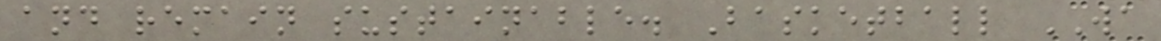and remain sustainable. Basketball WA
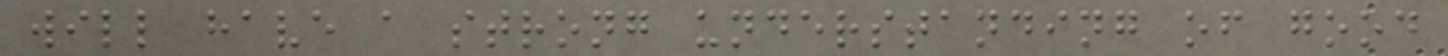will have a strong understanding of good
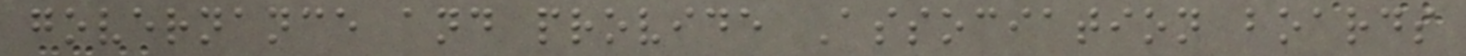governance and provide Association boards
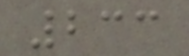233
